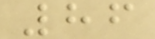86
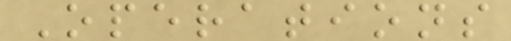Operations
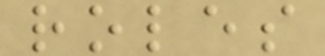roles
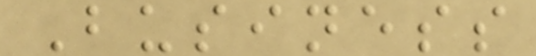Business
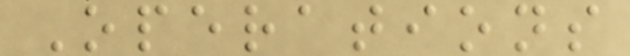Operations
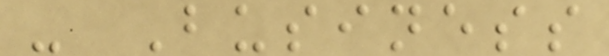- Business
